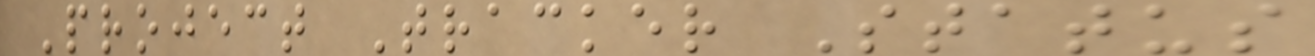Project Tracker Status
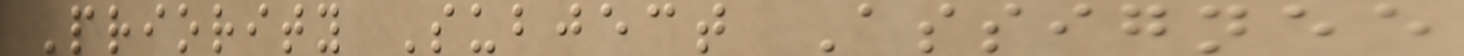Priority Subject Assignee
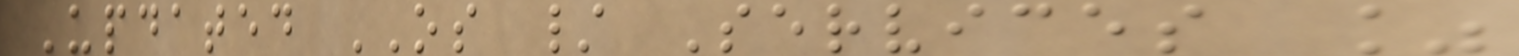Updated OS / Services %
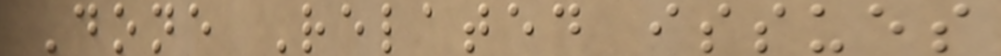Done Related issues
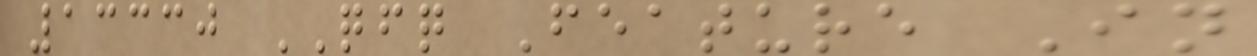13330 QFQ Feature In
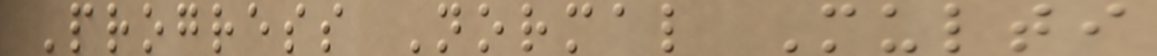Progress Normal Multi
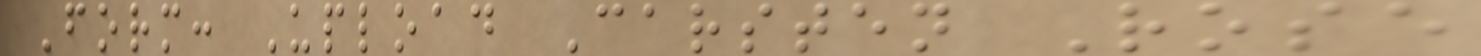Form: Upload Carsten Rose
